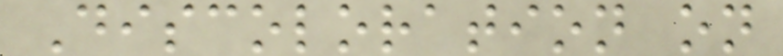Discoloration on
